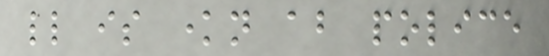little is known about police
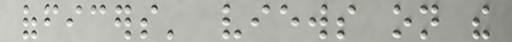officers' views on the
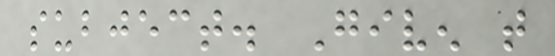subject. Given that
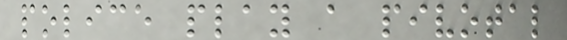police play a pivotal
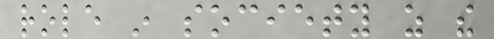role in society as the
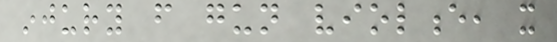injury from gun violence, it
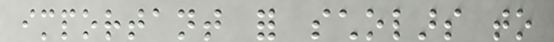important for scholars to
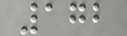172
